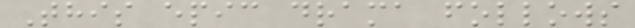This epic drama follows
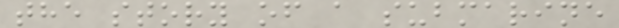the story of a submarine
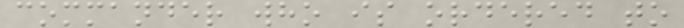commander who is ordered to
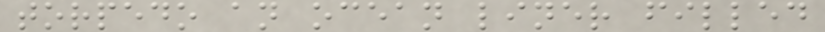torpedo an ocean liner filled
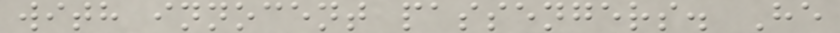with innocent passengers. He
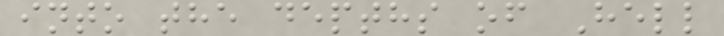into the depths of Hell
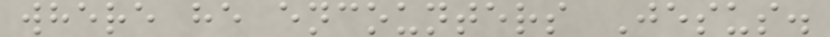where he encounters Jesus.
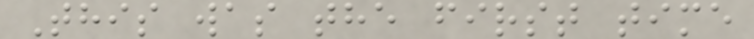This was the first time
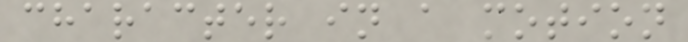character in a motion
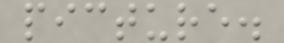picture.
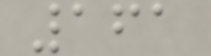161
